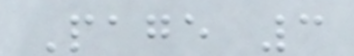Page 3
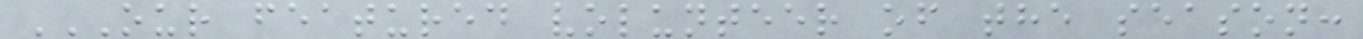OUR FEATURED VOLUNTEER OF THE SEASON:
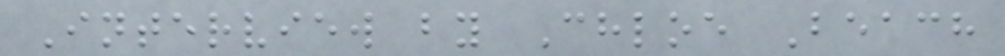Interview by Chloe Beach
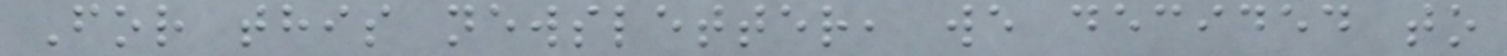For this newsletter, we decided to
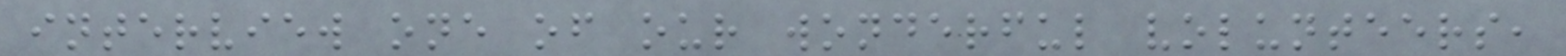interview one of our wonderful volunteers,
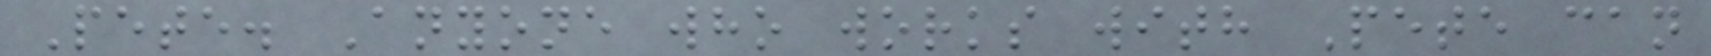Pete. Anyone who works with Pete can
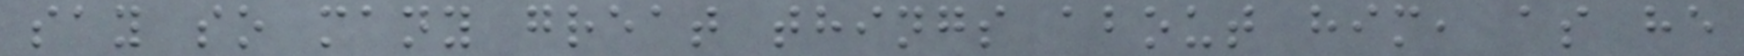say so many great things about him, as he
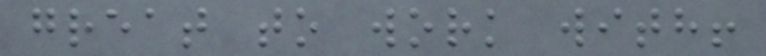great to work with!
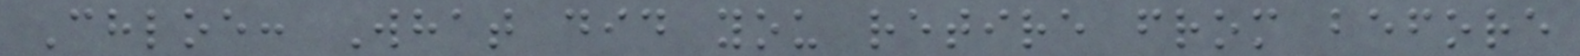Chloe: What did you retire from before
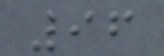96
